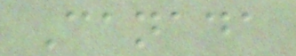Canada
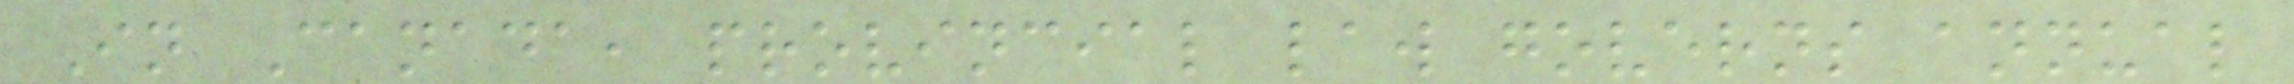In Canada, provincial law governs annual
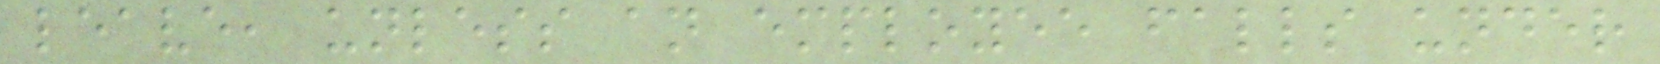leave, unless an employee falls under
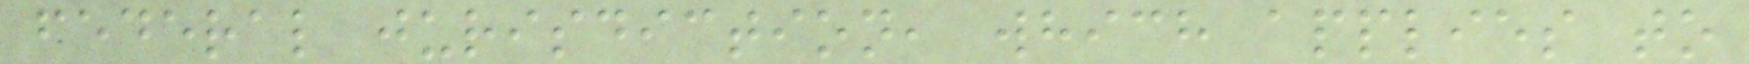federal jurisdiction, which applies to
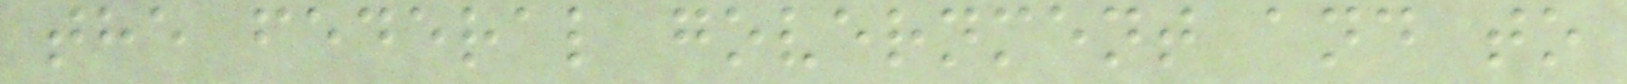the federal government and to
